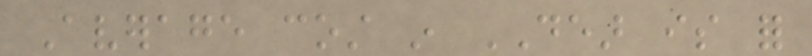Average cost in DEAR is for
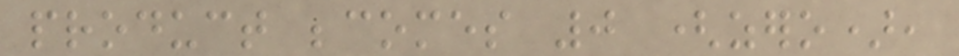product becomes 0 (zero),
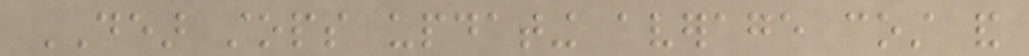DEAR stops updating average cost and
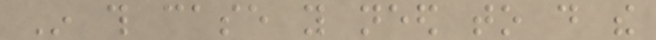In this case you need to do the
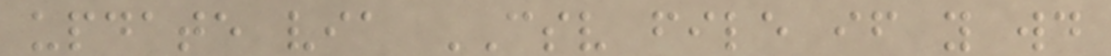update via CSV file if you would
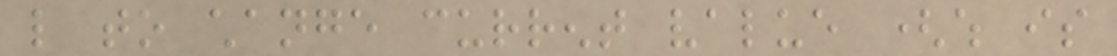like to change current value (which is
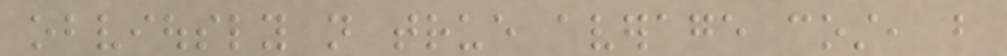obviously not true average cost, but
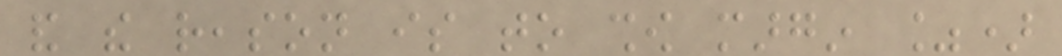and the reason is to show margin %)
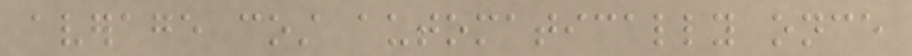average cost automatically once
